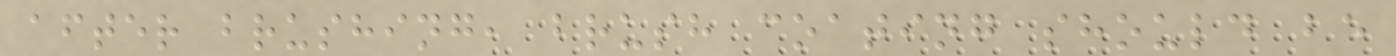after brushing, brush coating should be
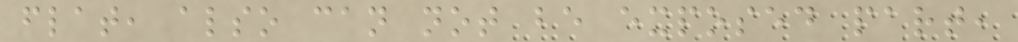flat, also can not be exposed part,
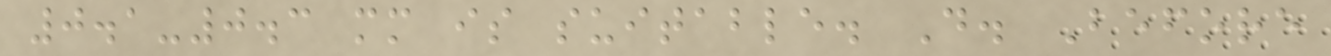0.1-0.3 mm is suitable. D. Before
